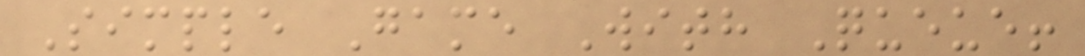Simple Game With Queue!
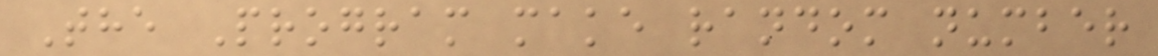The Program make random number
